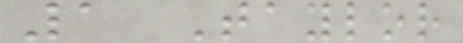1 Taylor
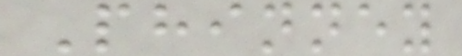Phinney
